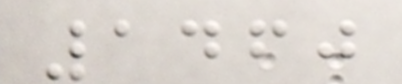1460
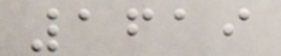1619
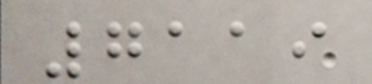7119
